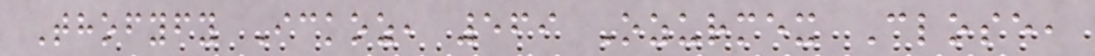Thofyfy Ickoz, 569 Ozurmex Close,
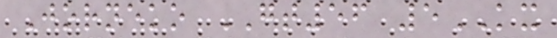Jorneko GT56 5KX
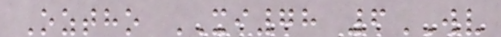Oztho XI78 6WV
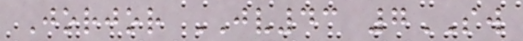Jorjor JV43 7SW
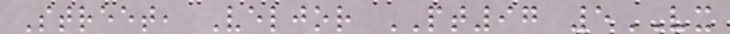Street, Veljor PT97 5VX
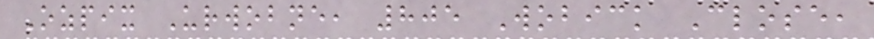Ozpix Urwobne, 805 Wobick Close,
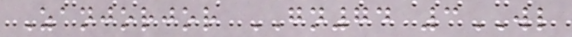Zanjorjor GN74 3WL
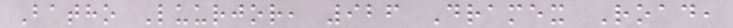Batho Luurjor, 926 Dramex Road,
